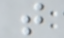t
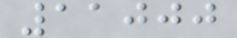11000
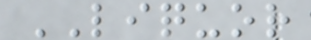LIQUOR
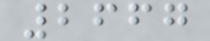2667
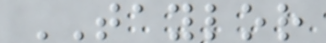TAYLOR
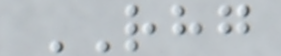RHG
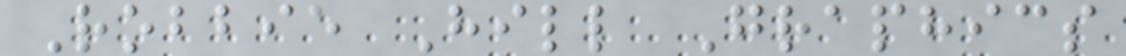Robbie Hill Graphics
